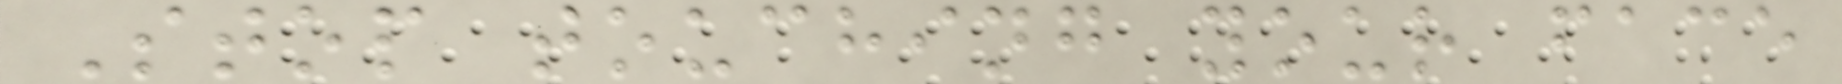Stop touching your face
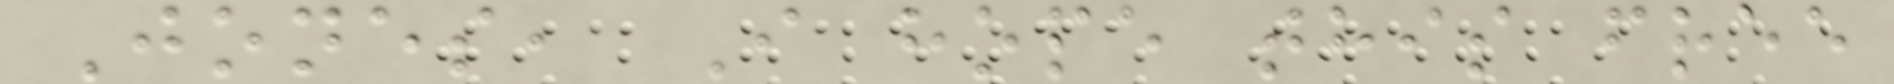Jones, I hope this free
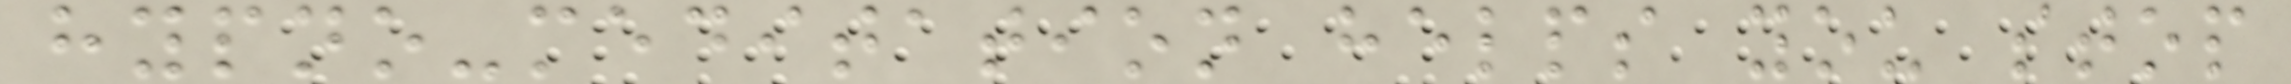hypno-meditation helps you stop
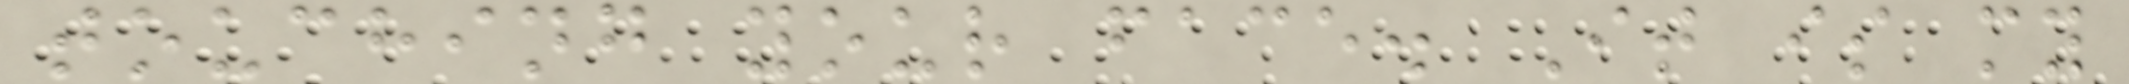touching your face. It is my
